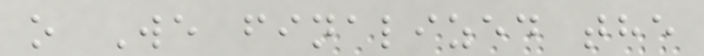o We finalized the
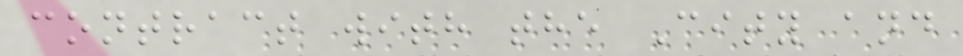contract with the City and
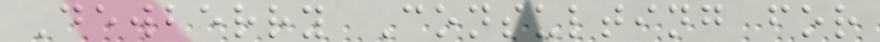Dewberry Consulting for
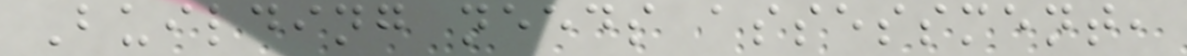Building needs assessment,
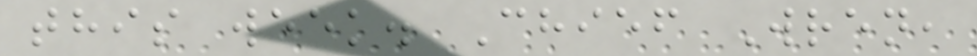this week. Chief Wren,
